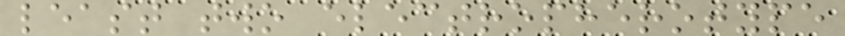least two electropherotype
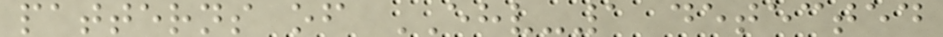patterns of EHV-1 detected
